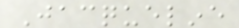Jacqueline
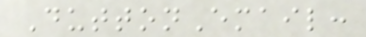DuttonEmail:
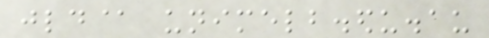jld@ unimelb.edu.au
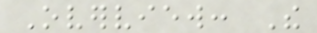Overview: The
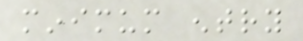minimum entry
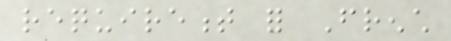requirement for French
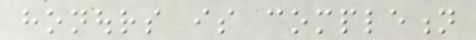honours is completion
